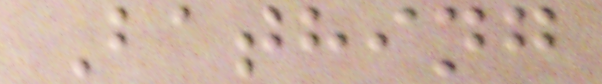Bathing
